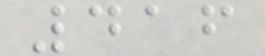416
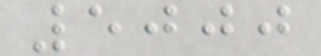5000
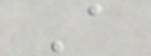A
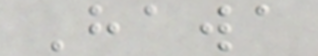Hawa
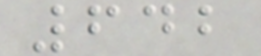642
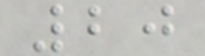20
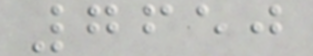7650
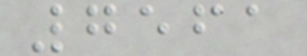7561
